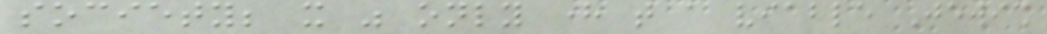society; it was only here that a viable Jewish
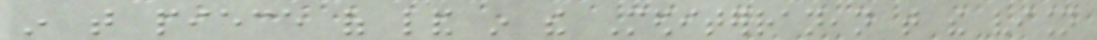in that piece of land in the Mediterranean that the vision
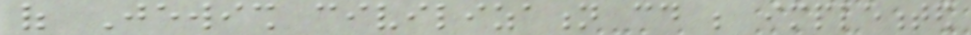of Jewish civilization could be implemented
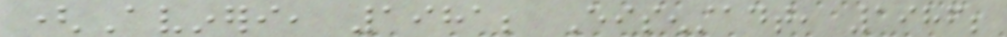(Avineri, 1981; Eisenstadt, 1986;
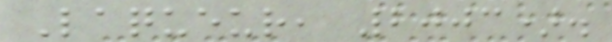Laqueur, 2003).
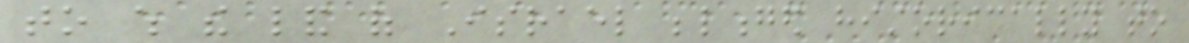to which the land of Israel belonged historically to
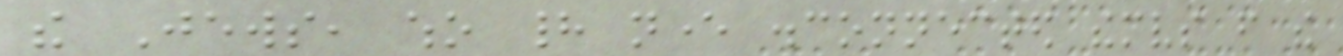the Jews, who had never disconnected themselves from the
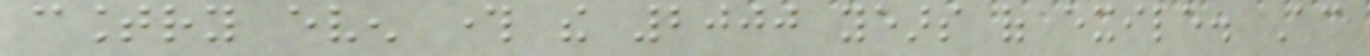country even through the 2000 years of exile. According
